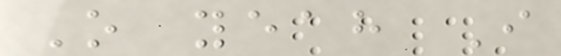O yeah I
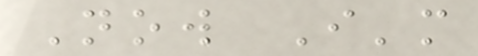Now I'm
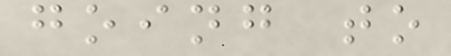going to
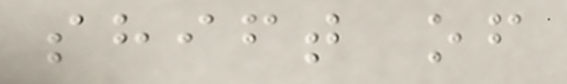shift of
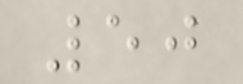50
